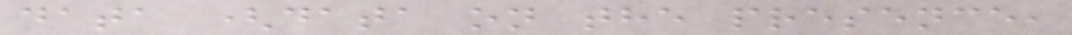data (data on the presence,
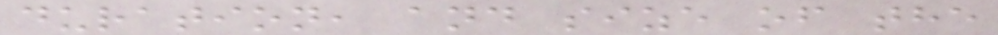duration, and size of the
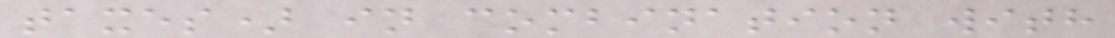taxes) in combination with
